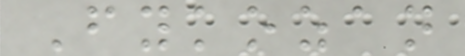Fykozan
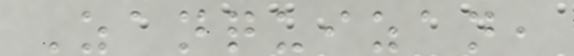Zanquizan,
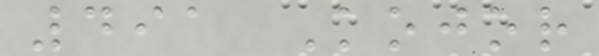491 Kojor
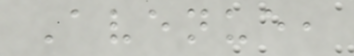Avenue,
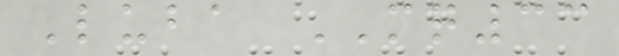Luba MQ33
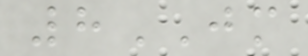8JM
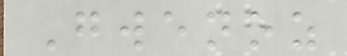Gwenoz
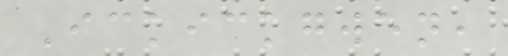Ickickgwen,
